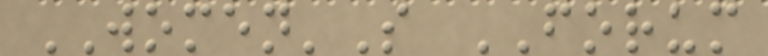WOMEN'S FORUM
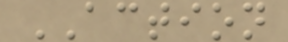ACTION
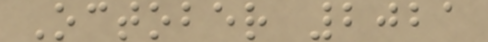October 2021
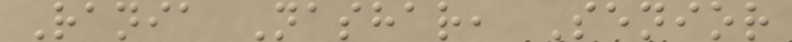Rania Nashar, Senior
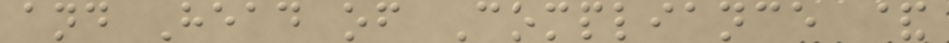and Head of Compliance &
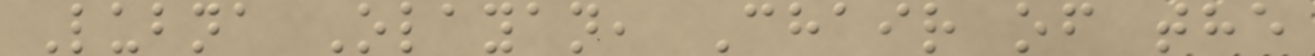Lubna Olayan, Chair of the
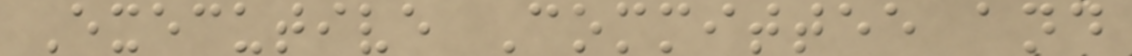Executive Committee and
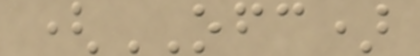(OFC)
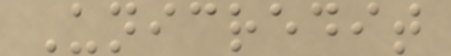Unicredit
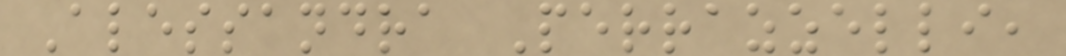Alessandra Perrazzelli,
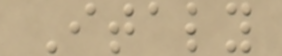Italy
